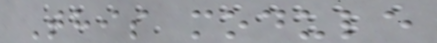This module
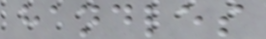handles
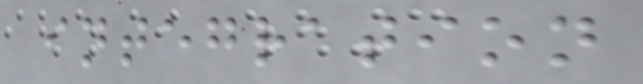integration
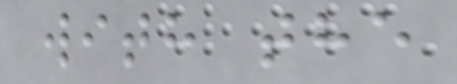with the
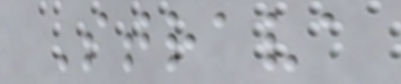Strava
